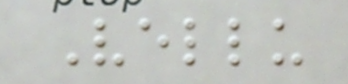Vellu
